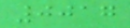0017
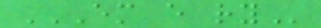EM E RY
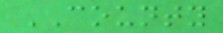COUNTY
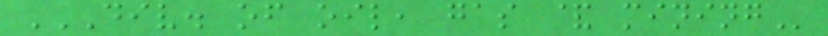DIV. OF OIL, GAS & MINING
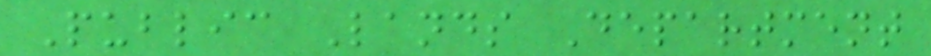Public Lands Department
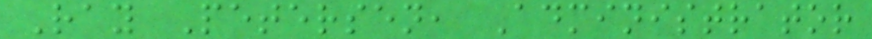Ray Petersen, Administrator
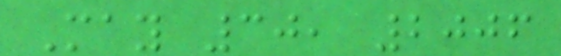May 30, 2006
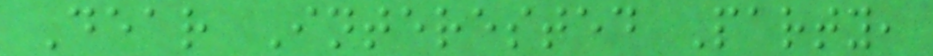Dear Interested Party,
